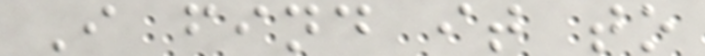I find it to
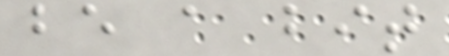be a bit
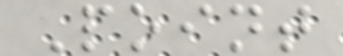Point
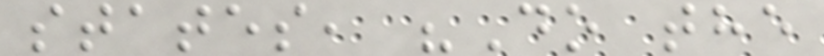states, "Do the
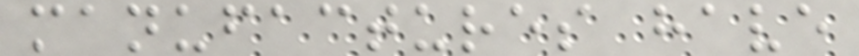manufactures have
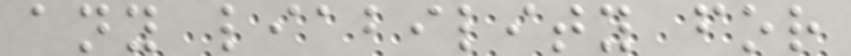any liability for
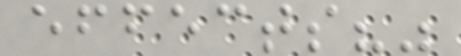effects?"
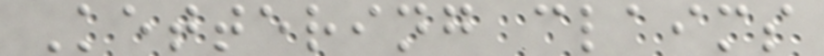Kettering claims
